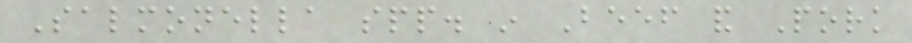Salmonella spp. in Beef and Pork
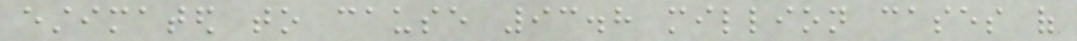estimated to cause 93.8 million cases of
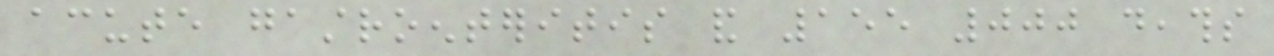acute gastroenteritis and 155 000 deaths
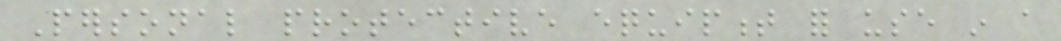Personal protective equipment for use in a
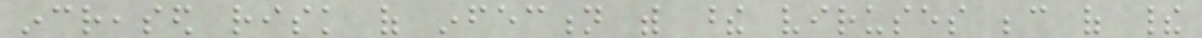increased risk of infection with these viruses because of their
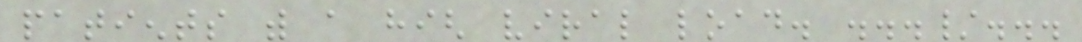patients with a high viral load. .../...
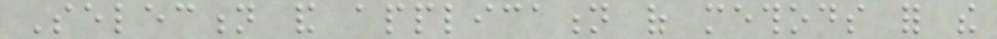Selection and application of methods for the
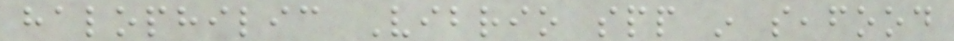halophilic Vibrio spp in seafood
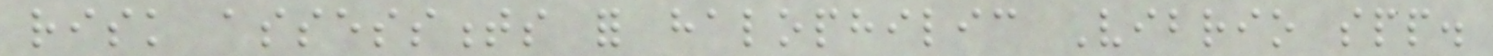risk assessments for halophilic Vibrio spp.
